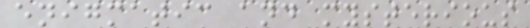enigmatic and mysterious
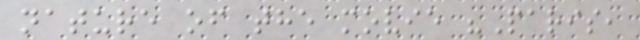nature of the movie "Paris,
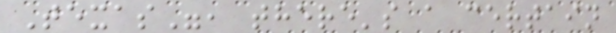Texas", there's a certain
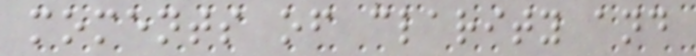moments of clarity and
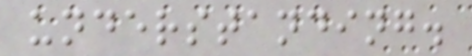understanding.
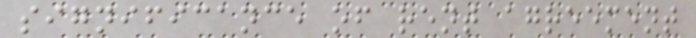significance of rent agreement
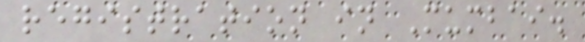registration in Mumbai.
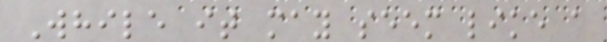While it may seem like a
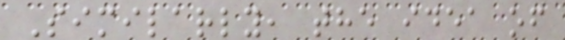Similarly, the idea of
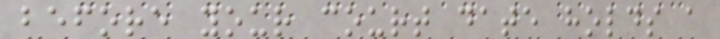before your court date holds a
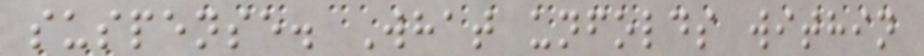suspense. What unfolds within
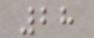28
